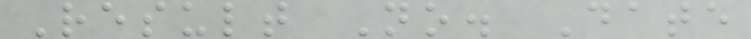Result No. Date
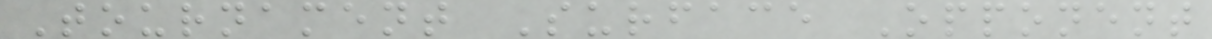Tournament Surface Opponent
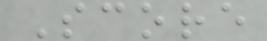Score
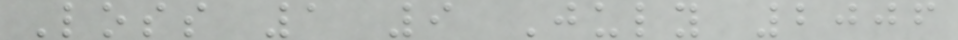Loss 1 9 July 2006
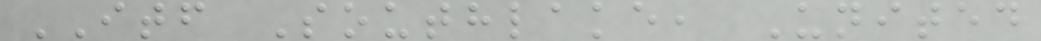ITF Southlake, United
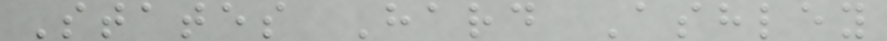States Hard Ashley
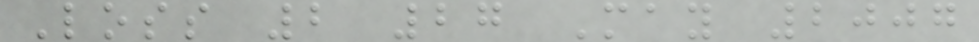Loss 2 27 May 2007
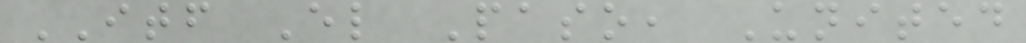ITF El Paso, United
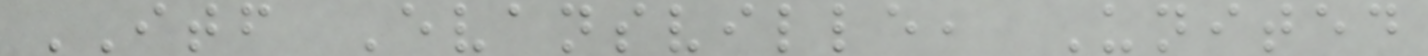ITF Evansville, United
